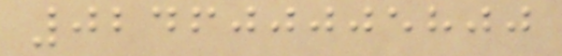024600005800
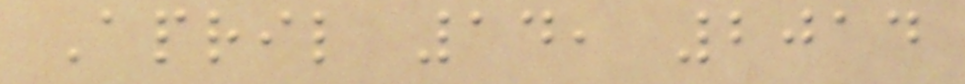April 14, 2014
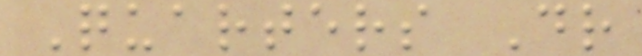Quarters Dr
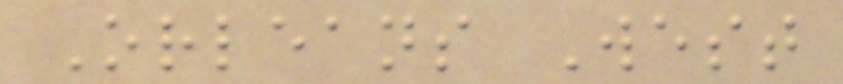Orleans West
